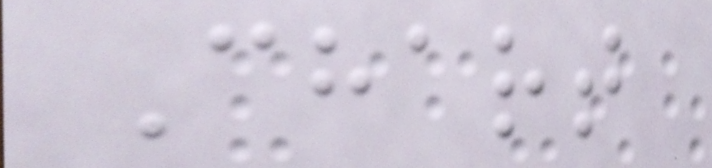Chart
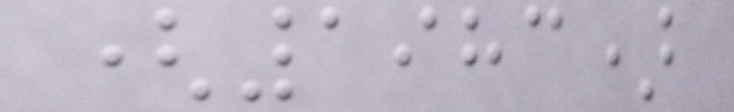(1983)
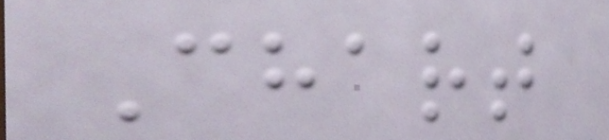Chart
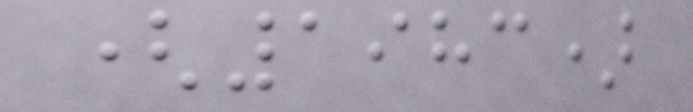(1983)
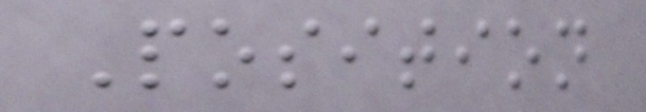Position
